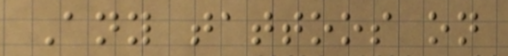Any tattoos on
